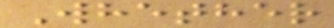Whether
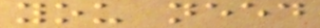you need
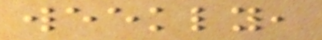weekly,
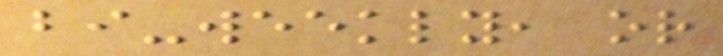bi-weekly, or
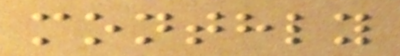monthly
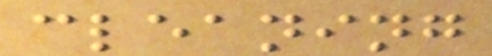cleaning
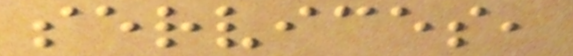services,
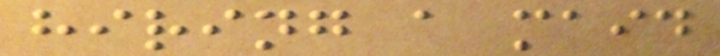hiring a maid
